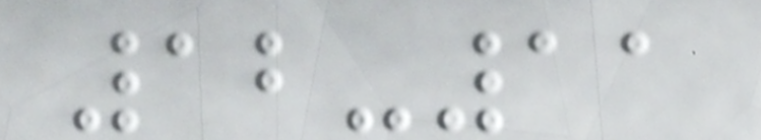12-11
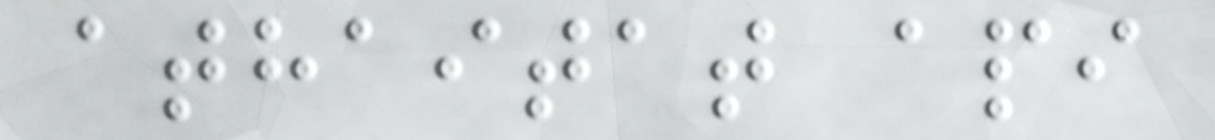athaitat api
